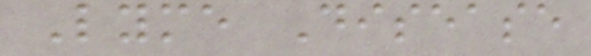Lyme Disease
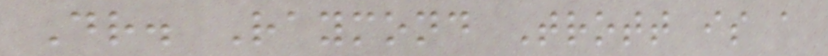Dr. Raymond Trott is a
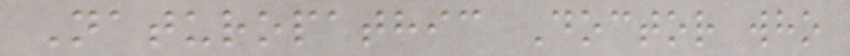Naturopathic Doctor who
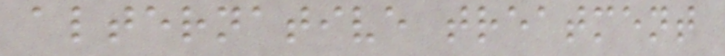alternative treatment
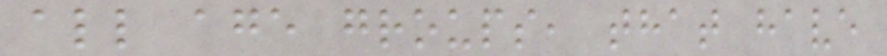all age groups, that have
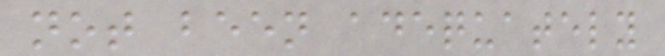not been adequately
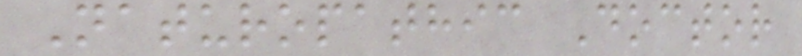Naturopathic Doctor
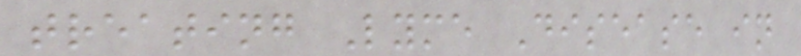treating Lyme Disease in
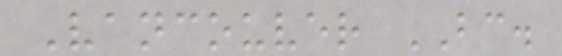Vancouver BC.
